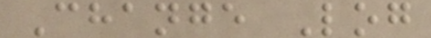Change Log
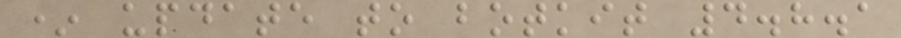* update to botkit 4.8.1
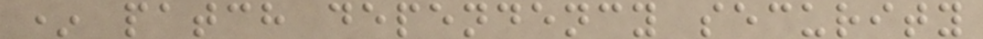* patch dependency security
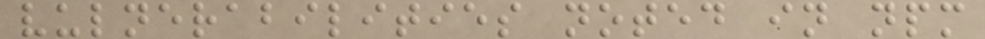vulnerabilities noted in npm
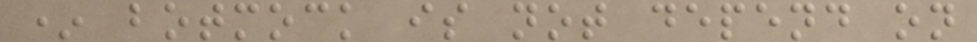* botmock is not depend on
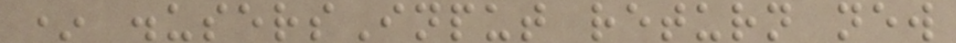* .usersInput return new
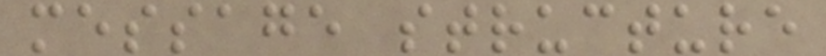message structure
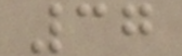37
